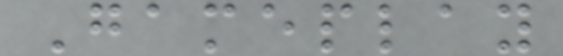Gameplay
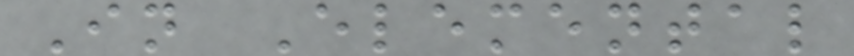In Elemental
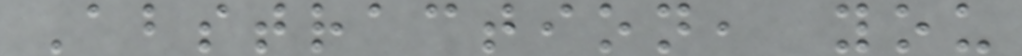Abstraction, you
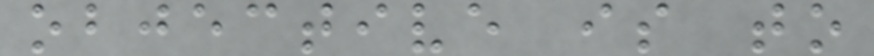objective is to
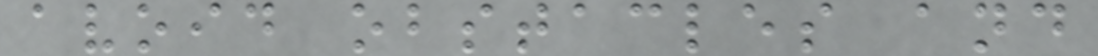avoid obstacles and
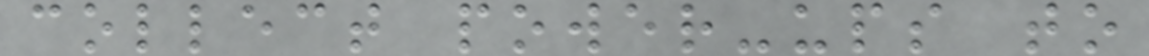collect power-ups to
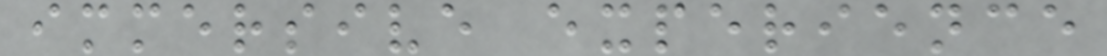immersive experience
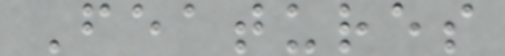Features
